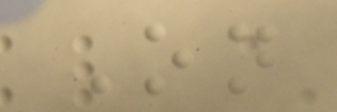On
